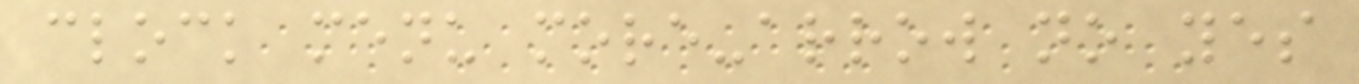clock menu more-arrow no yes
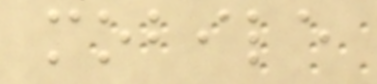mobile
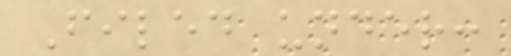Filed under:
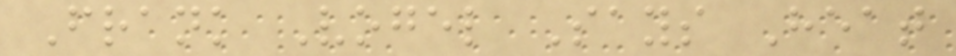Frank Vogel Says Heat
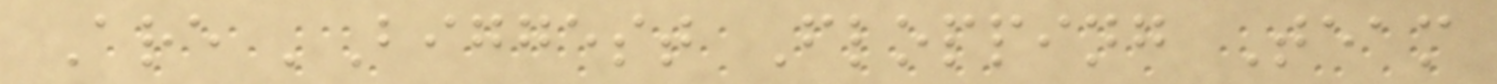Are 'Biggest Flopping Team
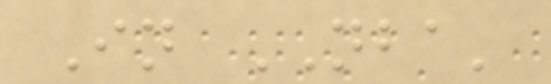In NBA'
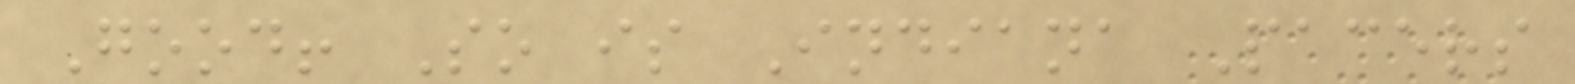Good! So is Indiana Pacers
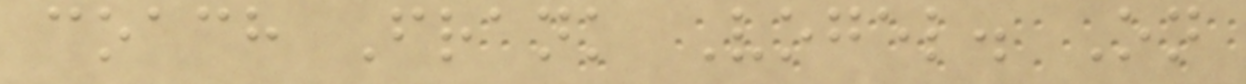coach Frank Vogel. On
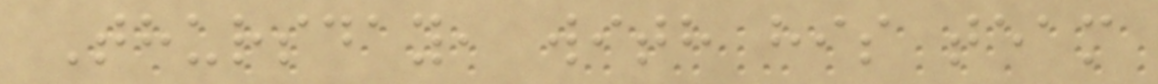Thursday, with his team
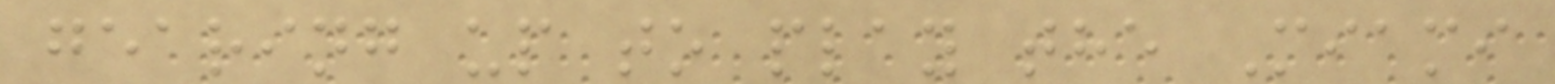gearing up to play the Miami
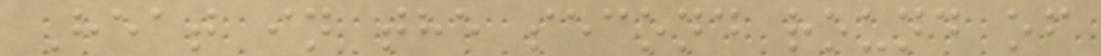Heat in the second round of
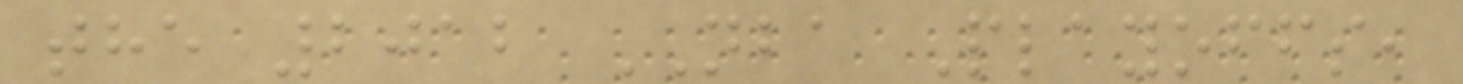the 2012 NBA Playoffs,
